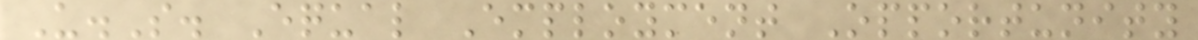U.S. Equal Employment Opportunity
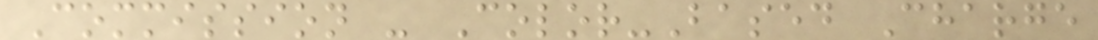Commission - Color-Based Charge
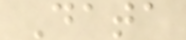Data
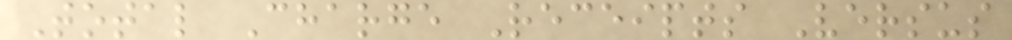Total Charge Receipts Versus
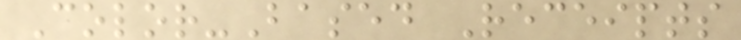Color-Based Receipts
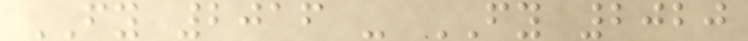FY 2016 - FY 2020
